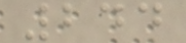244
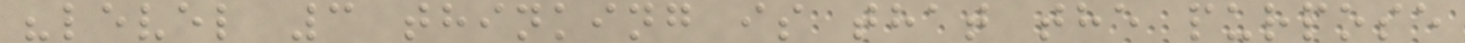"level 3 thinking is that the purpose
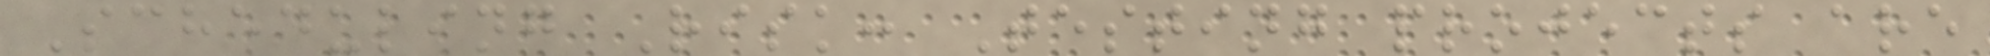Scheduling Risk: Testing projects are
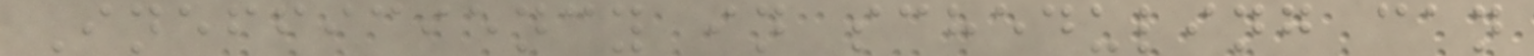Inefficiency in scheduling can
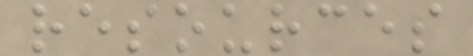resources
